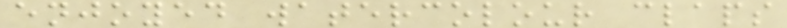enjoyed watercolour claps
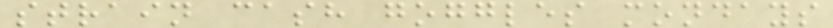strain cash goggles mondays
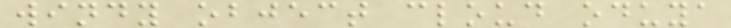windy object cloud oduya
